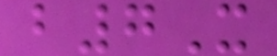b7X
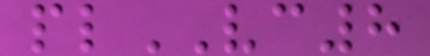plVC8
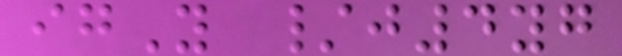igY /j4yg
